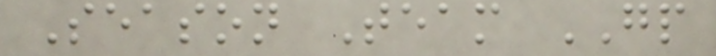Season Team GP
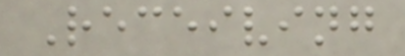Receiving
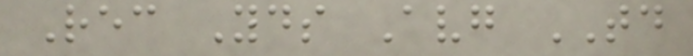Rec Yds Avg TD
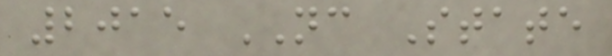2015 NC State
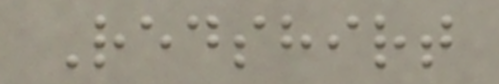Redshirt
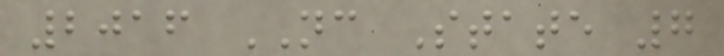2016 NC State 7
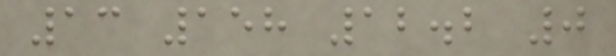13 158 12.2 0
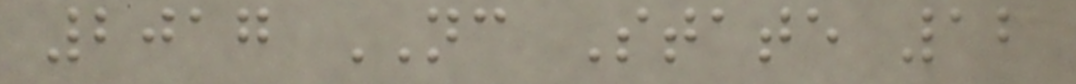2017 NC State 12
